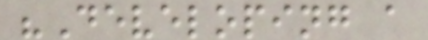"Developing a
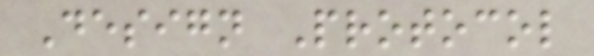Design Protocol
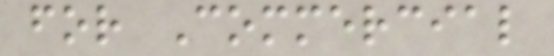for Commercial
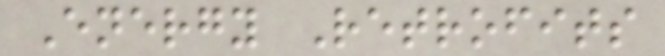Energy Retrofits
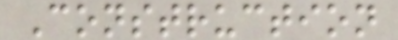Construction
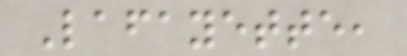Lafayette,
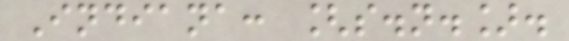Indiana: [s.n.].
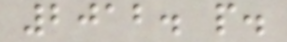2012. p.
